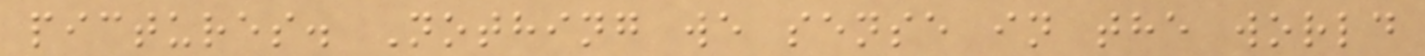pictures. Nothing we sense in the world
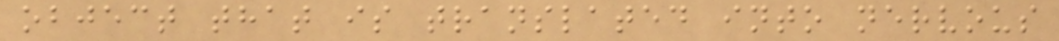object that is translated into nervous
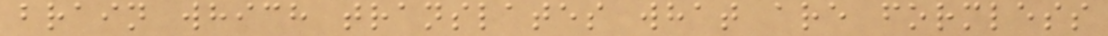brain which translates what are formless
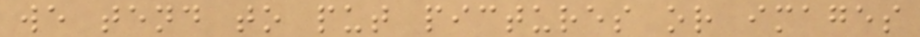we tend to put pictures or images
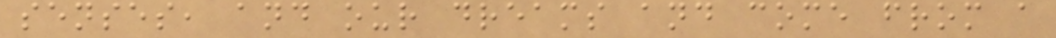senses, and our dreams and come from a
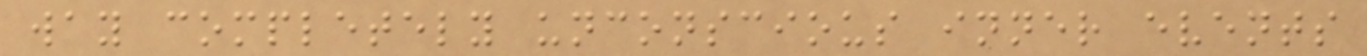way completely unconscious inner events
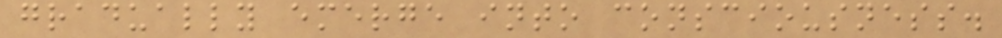gradually emerge into consciousness.
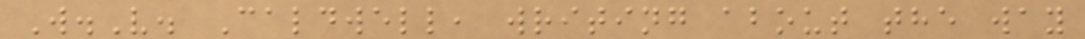W.V. Caldwell, writing about the way
